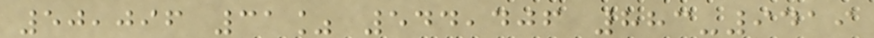50,096 31% 544,406 883-9419
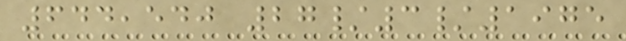644,540 27/3/1975
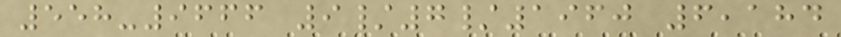558-9666 9/7/1960 6,184
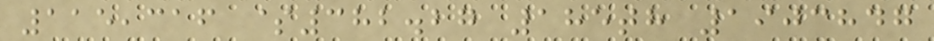115,316 $382.27 185th 1903847
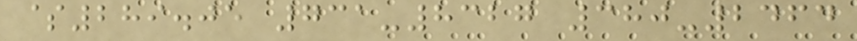$289.05 731-8327 380-2464
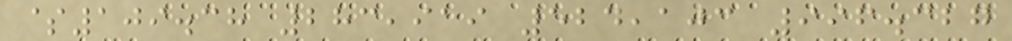$109.38 283,919 524,103 996.327
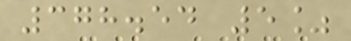378.54 5%
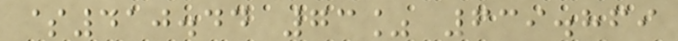$410.44 73% 639.869
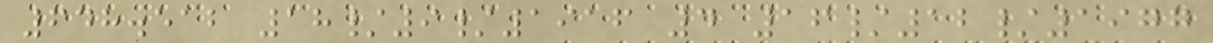648.512 18/9/1916 4 16/12/1977
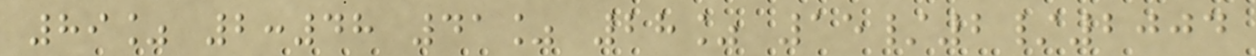89% 2:48 41% 28% 15/2/2004
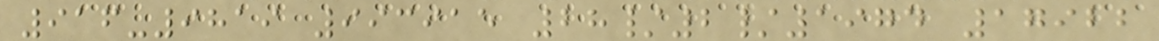916-9819 993915 28/2/1974 17922
